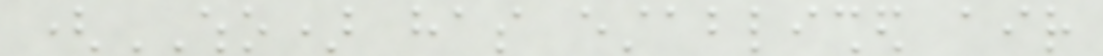(WHO) has established air
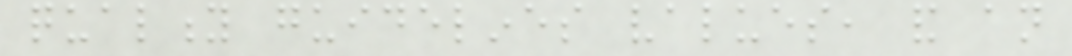quality guidelines values, and an
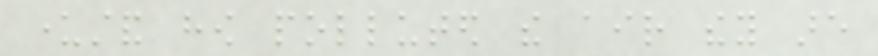understand how polluted the air they are
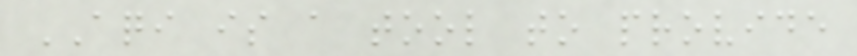AQI is a tool to provide
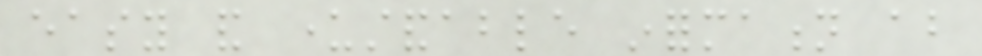easy and understandable information about
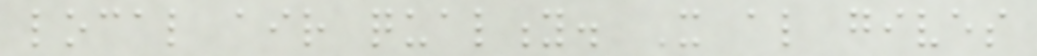local air quality. It also gives
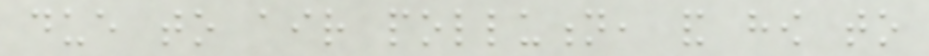due to air pollution, and how to
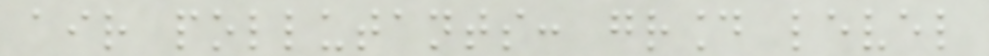air pollutants: ground level
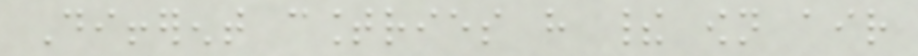Different countries have their own air
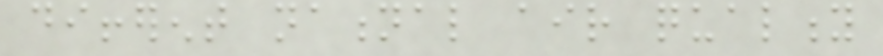different national air quality
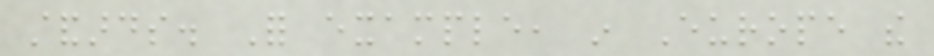standards. For example, in Europe the
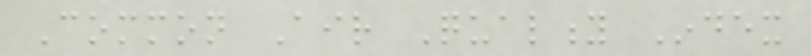Common Air Quality Index
